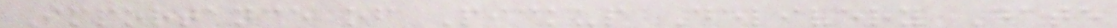Importance of Pickup Delivery Date
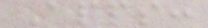Apps:
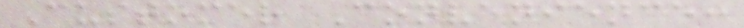Customer Convenience:
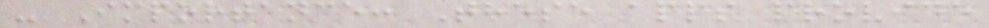- Importance: These apps provide
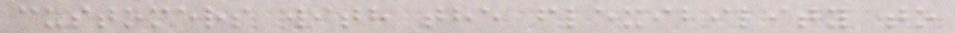customers with the flexibility to
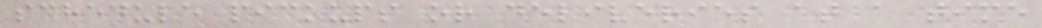schedule pickups or deliveries at a time
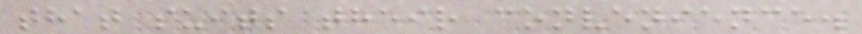that suits their convenience.
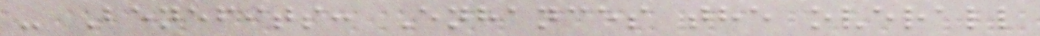- Benefits: Enhances the overall
